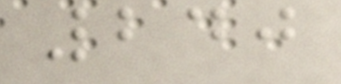240
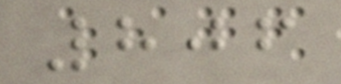806
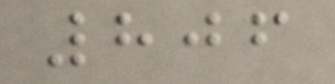806
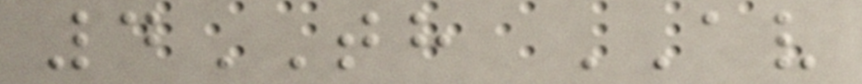4TH AV
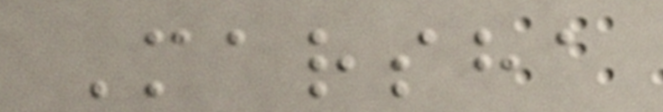Marsha
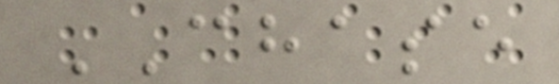CHASE
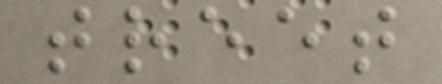treet
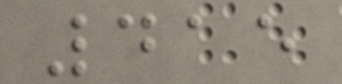415
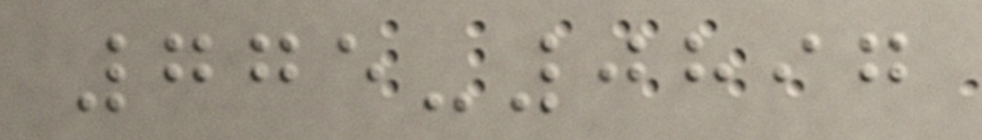775-0897
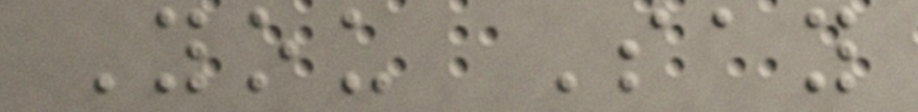You Say
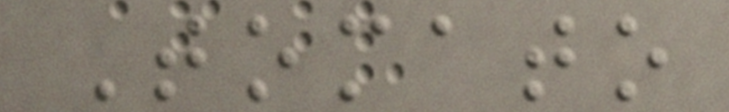Tomato
